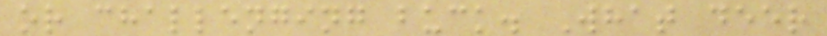or challenging buck. What deer
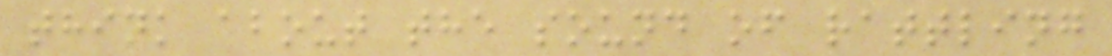think about the sound of rattling
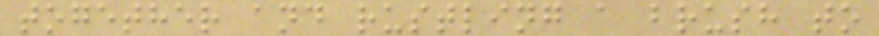together and rustling a brush to
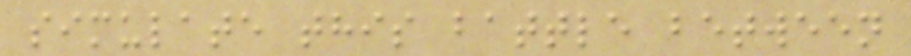simulate this battle between
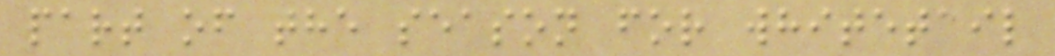part of the season for whitetail
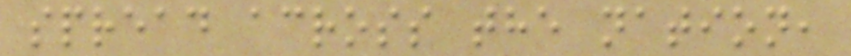spread across the nation,
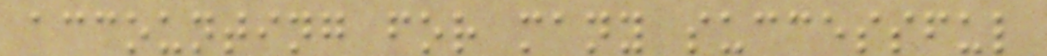accounting for many successful
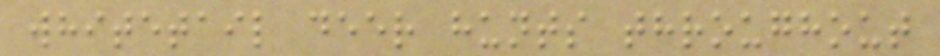whitetail deer hunts throughout
